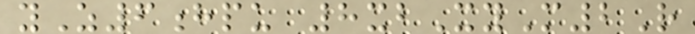yZ6hpu 8xbXyM2R
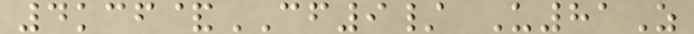4kcf&CF9/ U81Z
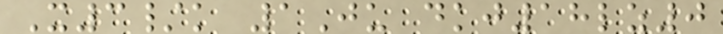X3/k 1Ju dkj18lz0
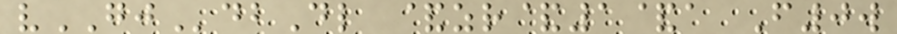vGJdbDl &zr&1&a F0w
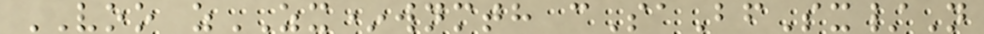VOO zZX*wnmth cSaBfSx/N
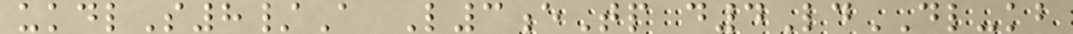ukdlS8/A L3eTp d4LdDL-kb
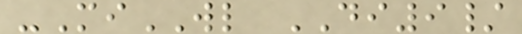-MiWL DI9/
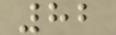82
